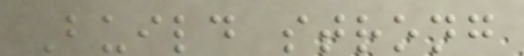Build strong
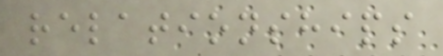relationships
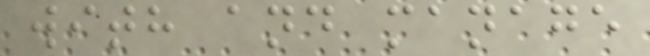with and manage
